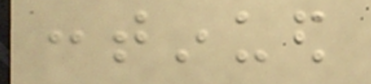continued
